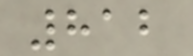812
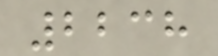2238
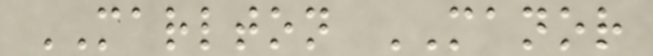MARLTON MANOR
